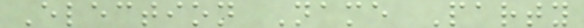Election Name Party
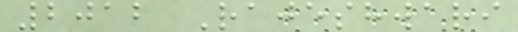2012 Rajeshwari
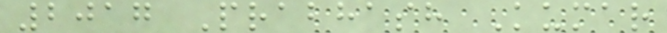2017 Prabhash Kumar
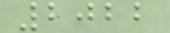2022
